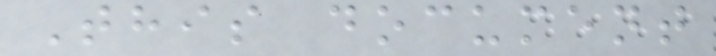This document
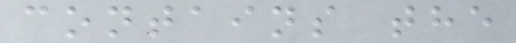contains the
